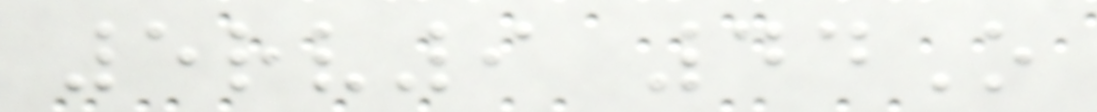5rv9 44O
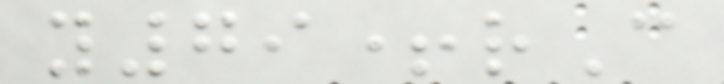y79+rC
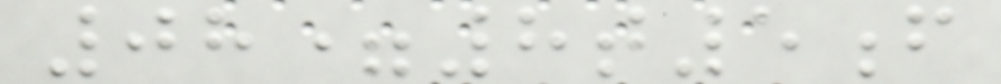08=8t5f
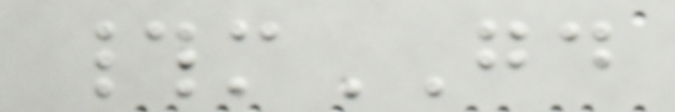#mGD
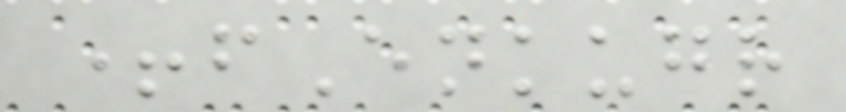+fEnkugr
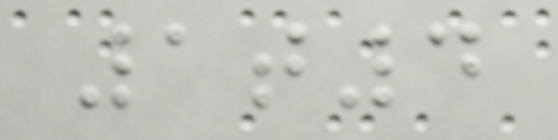1t4
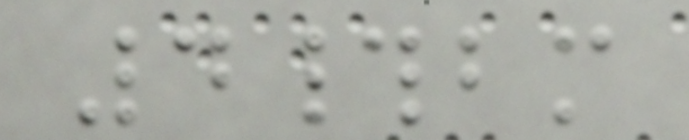4#bm
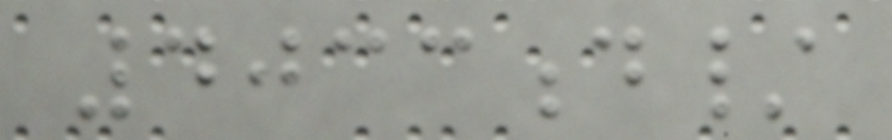4033d/
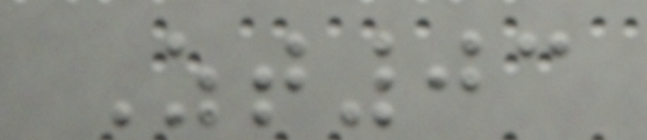Zt03
